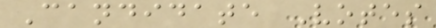Candidate Votes
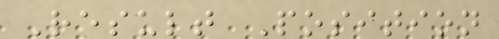Result Position
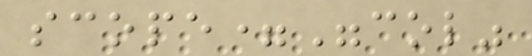scope="col"
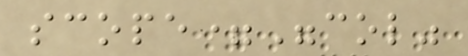scope="col"
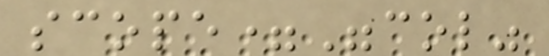scope="col"
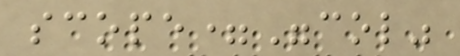scope="col"
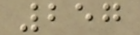257
